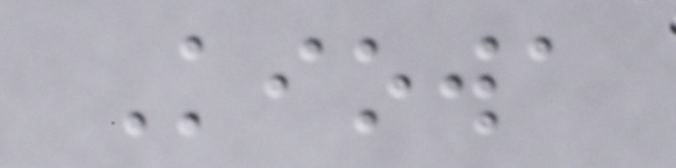Kiowa
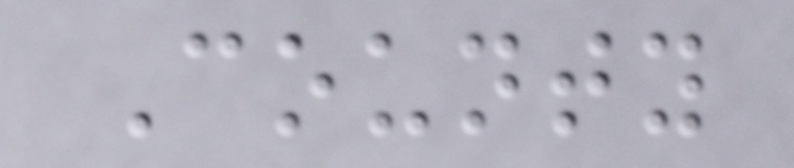County
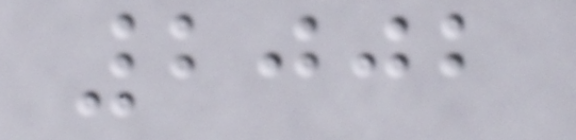2002
